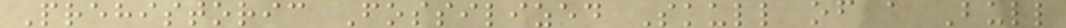Prehistoric Fossilized Skull of a Bull
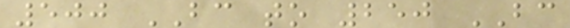500 BC to 250 BC
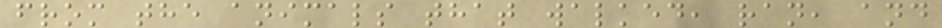from the animals that walked, ran, and
